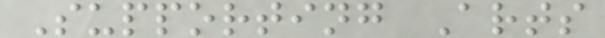Supporting Arts
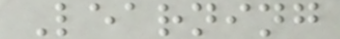Learning
